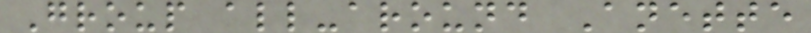Group all-around Anette
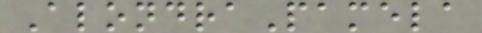AlondraPamela
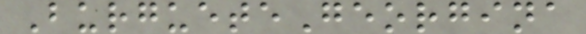BurgueteGeorgina
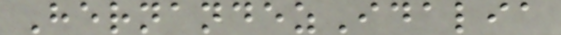HernandezIdalia
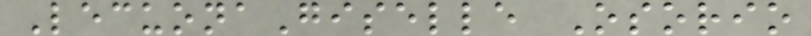LecuonaGiselle Osorio
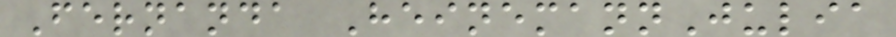Fernanda HeinemannJulia
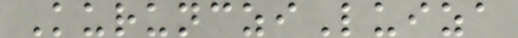KuruncziLuiza
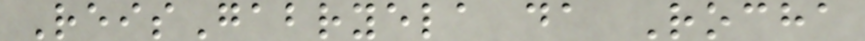ReisGabryela da Rocha
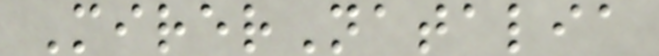MirerNatalia
